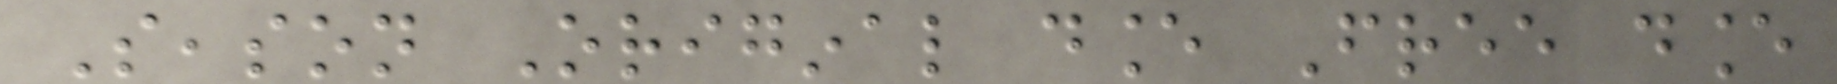Season Original dance Free dance
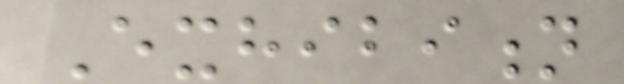Exhibition
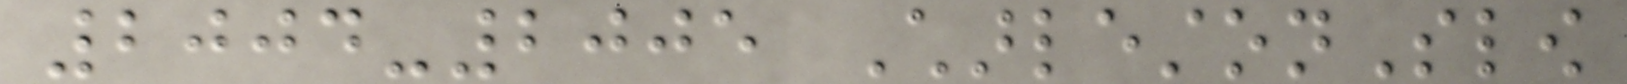2004-2005 CharlestonSlow
